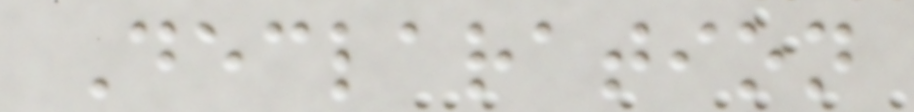Declaration
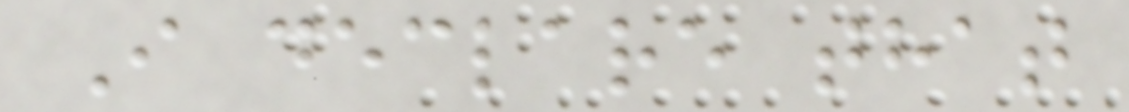I declare that
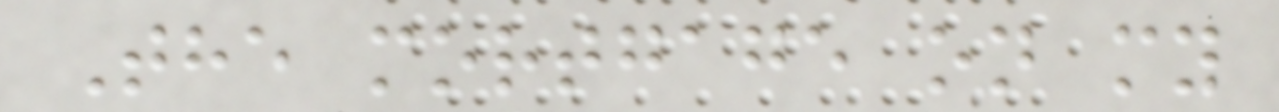The mortgage on my
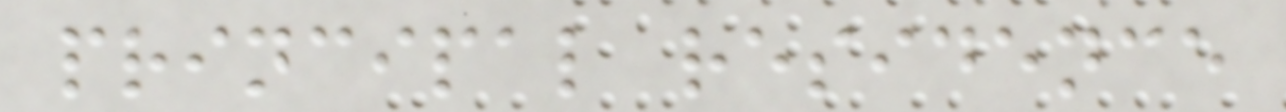principal residence
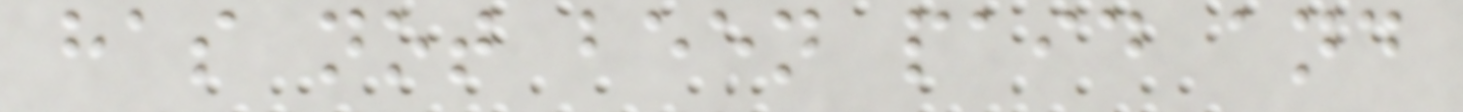has not been paid and
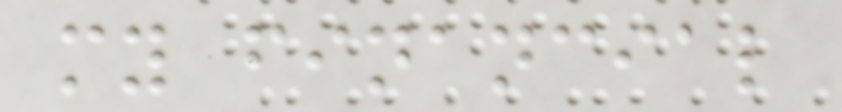my financial
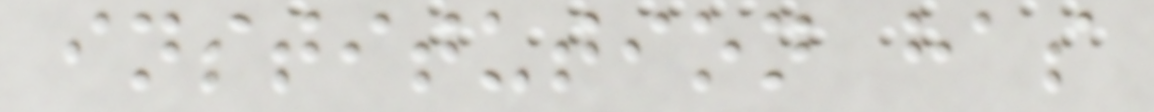institution has
